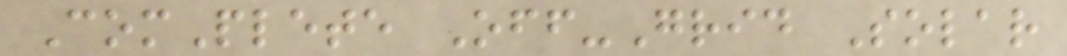ComPlete Off-Grid Solar
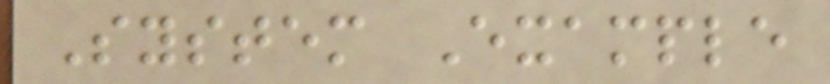System Example
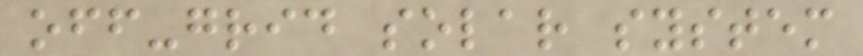off-grid solar system
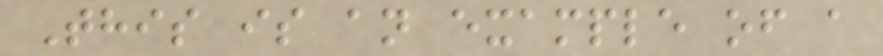This is an example of a
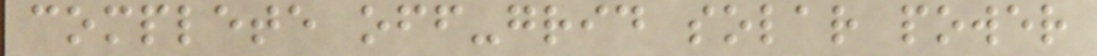complete off-grid solar power
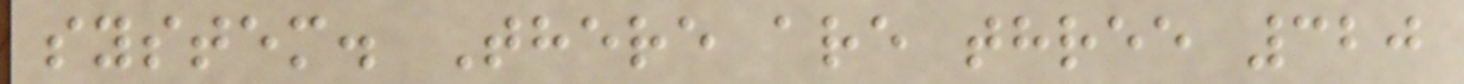system. There are three 320
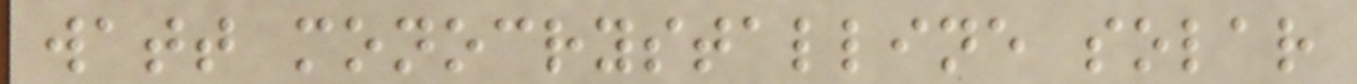watt monocrystalline solar
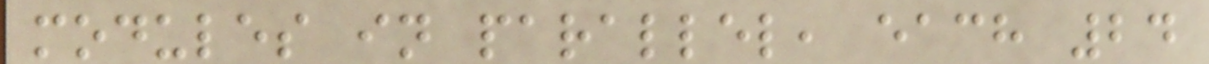modules in parallel, each 24
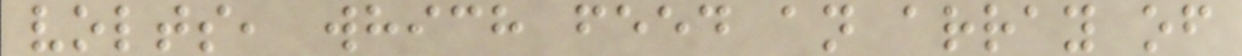volts, which feed an array of
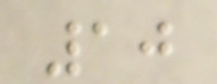10
